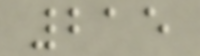215
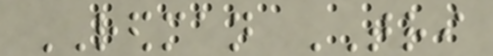REDMAN TRI
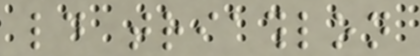ld triathlon
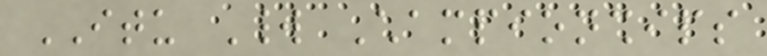ITU World Championships
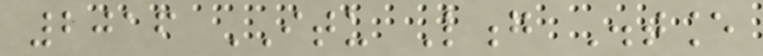2016 ITU Long Distance
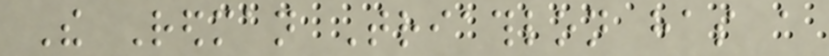The Redman Triathlon has a
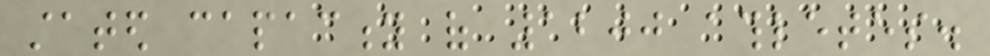stated capacity of 1200 athletes.
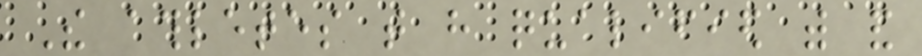The athletes that have qualified with and
